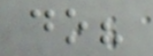do?
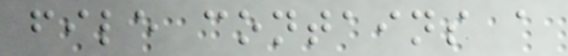file contains a
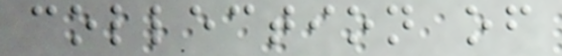collection of
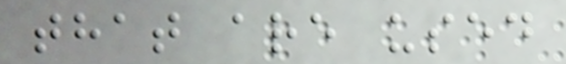that are used
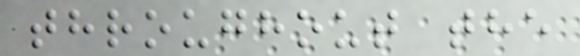throughout the
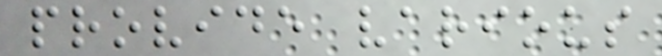provide various
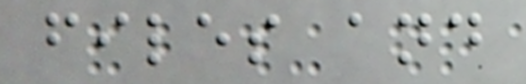files and
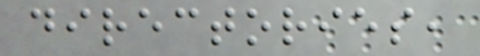directories,
